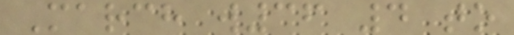March w36 4 to
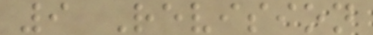9 Revision
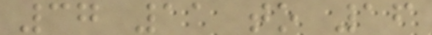37 11 to 16
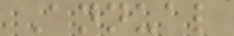Annual
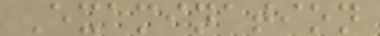Examination
